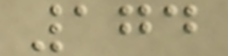174
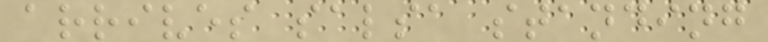arrives salsa standing
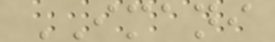IMANI
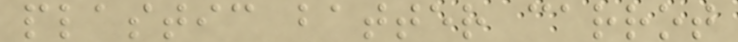plastic batter carrot
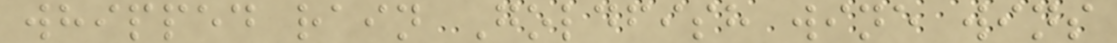whipped rain Goldfish wine wins
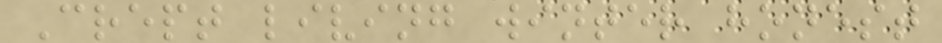Crept living winter honest
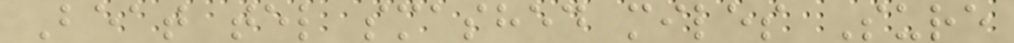Beat tel smashed miles Sure
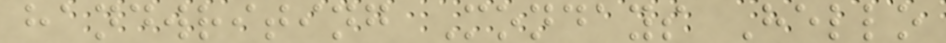handwriting Mondays Hello
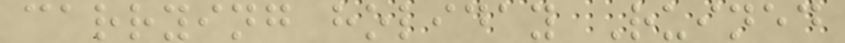carrying holiday Ruined
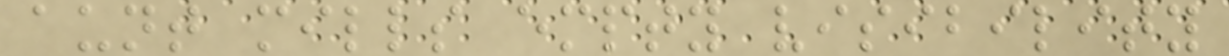aunt mills empty visibility
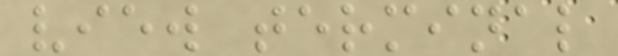view terminal
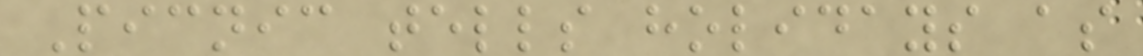Picnic tells holidays as
